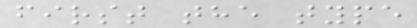first the type
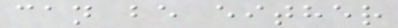can be either
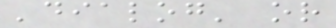'dialog' or
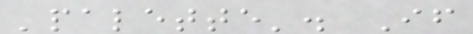'palette'. If
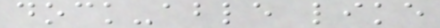dock-able like
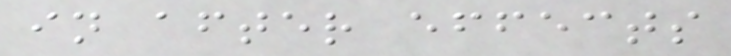in after effects
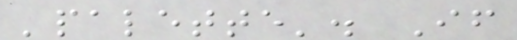'palette'. If
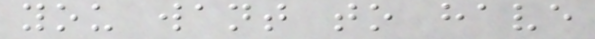you want to have
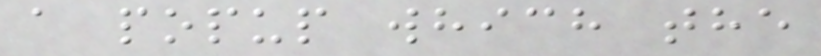a popup which the
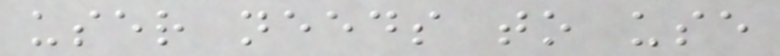user needs to use
